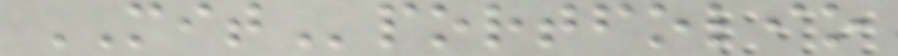MITportfolio
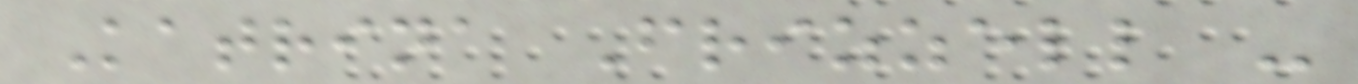Katrina Frizzell -
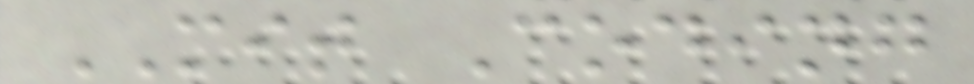MIT Coding
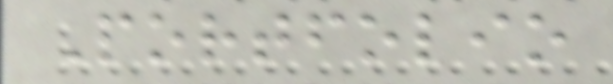Portfolio
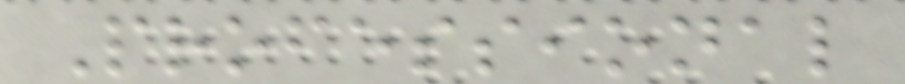Professional
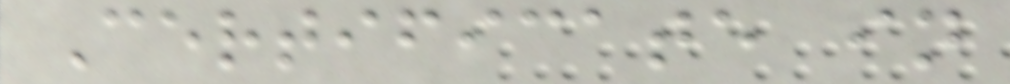Certificate in
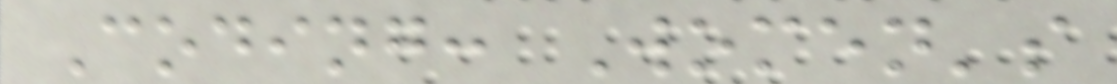Coding: Women's
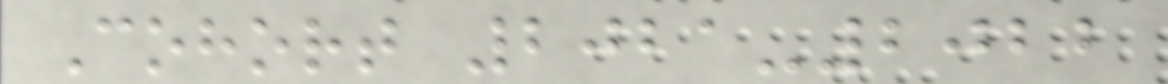Cohort 2021-2022
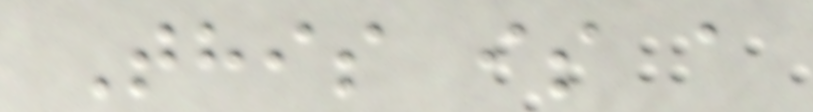This is a
